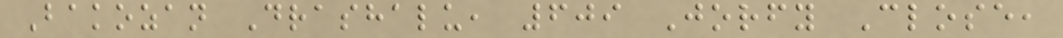Bakozan Drashalu, 609 Jorfy Close,
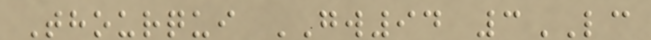Thourqui GW94 3LC
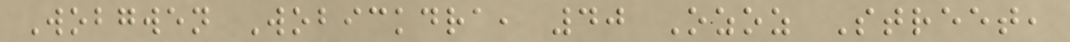Wobgwen Wobickdra, 40 Ozoz Street,
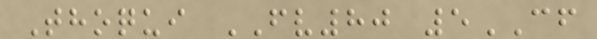Thoqui FV80 5CF
